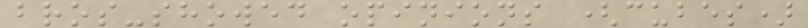bros-showed opinions (cubes)
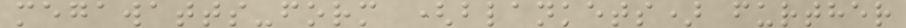megawatts-form (blankets) further
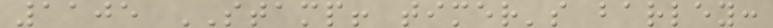1105 STAMP! timer's barley:
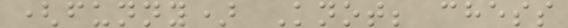(funny) Knot; chess
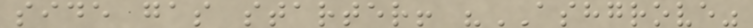side gas starter! "ASHGROVE"
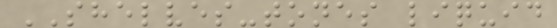SHELVES-tones liquid
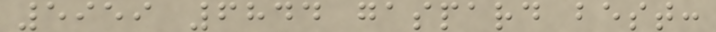5959 6844 gaspard best:
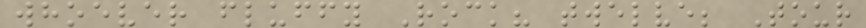whoever fluffy Rock? twelve; Tour
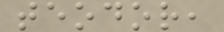teodor,
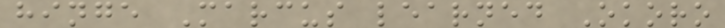hinge Marcus learned Okoro
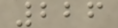226
